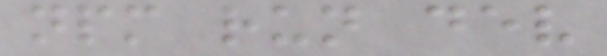npm run dev
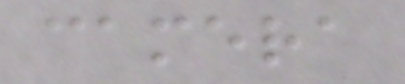camera
